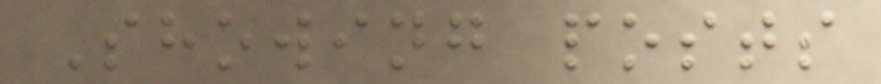Showing posts
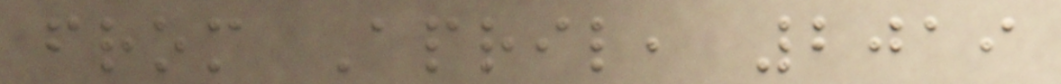from April, 2019
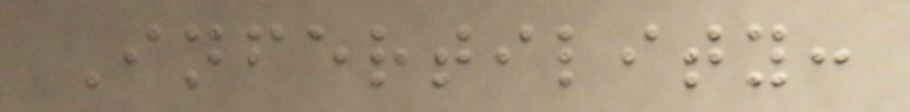Infertility:
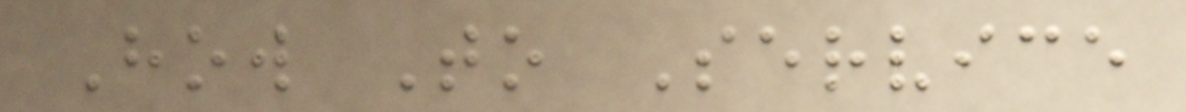How To Service
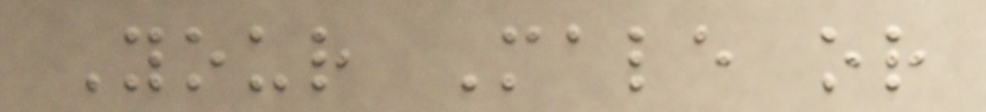Your Male or
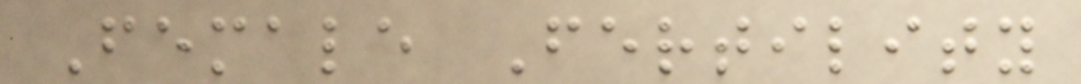Female Fertility
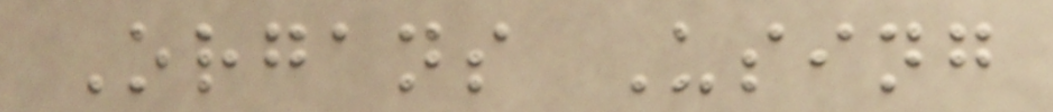Organs Using
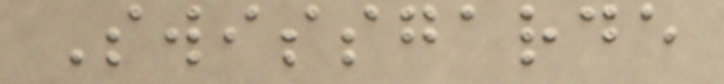Swissgarde
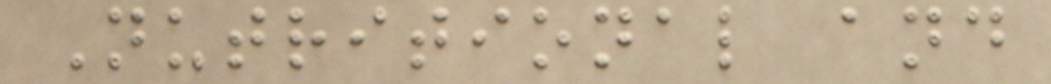Nutritional and
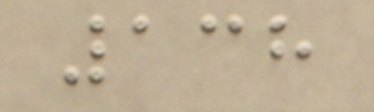138
